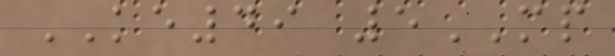KE49 5MP
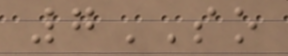7SO
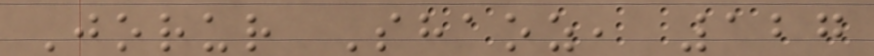Jorur Shaoz, 127
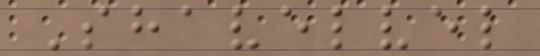Shavelvel
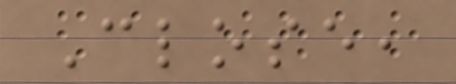Close,
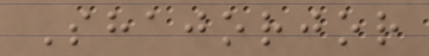Shajorjor
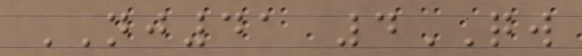NJ41 4QW
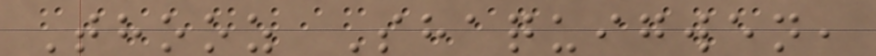Thooz Shaquigwen,
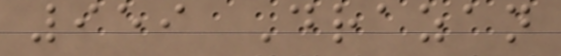959 Drazan
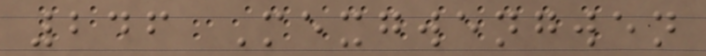246 Mexgwengwen
